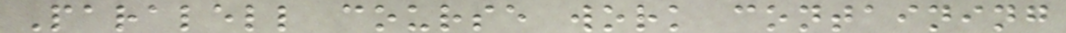Paralell course work containing
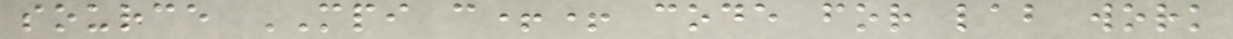source MPI c++ code for lab work
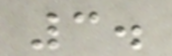3.
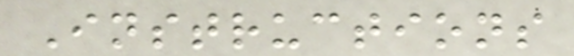Instructions
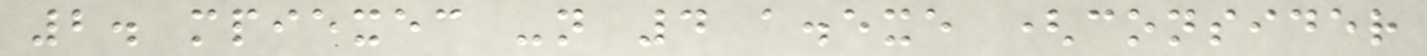2. mpiexec -n 4 a.exe (consider
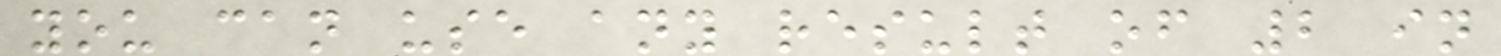you can use any result of 2 in
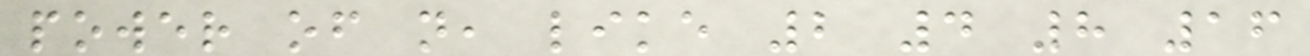power of n, like 2 4 8 16
